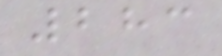283
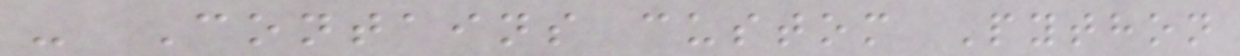- Contains custom Python
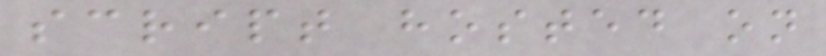script hosted on
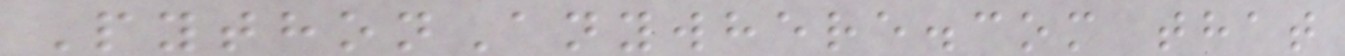PythonAnywhere.com that
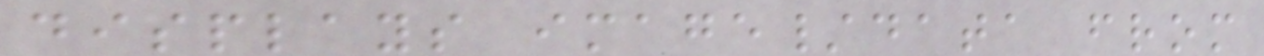displays image/data from
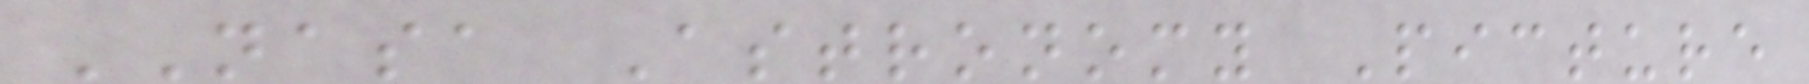NASA Astronomy Picture
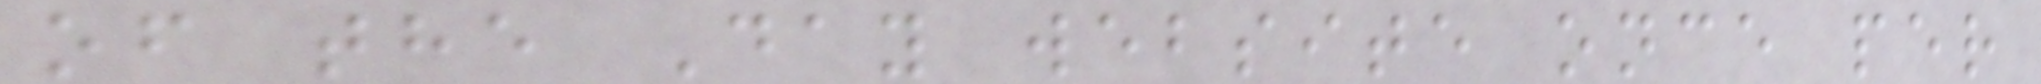of the Day website once per
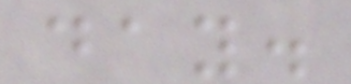day.
